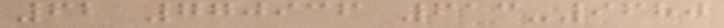62 770936 613-9680
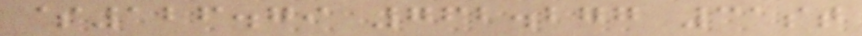$126.79 762.277 31st
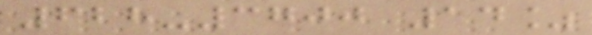628-3700 14%
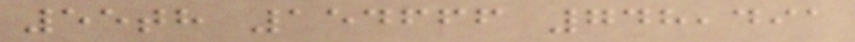55th 154666 748,491
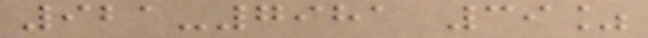921-7981 39%
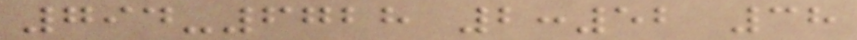794-6728 2:52 38
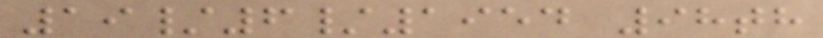19/6/1954 98th
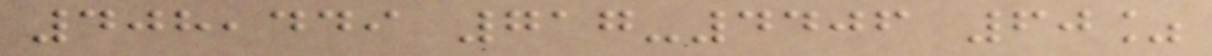408,449 717-4406 60%
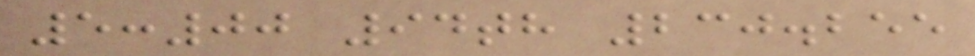5:00 94th 230.255
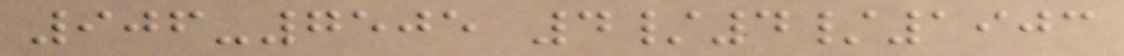906-7505 4/4/1903
